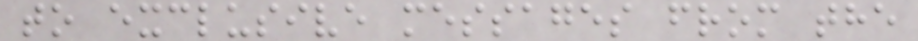to exclusive messages from the
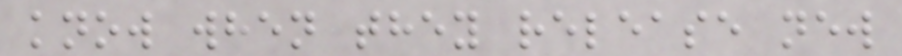know when they release new
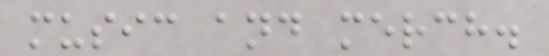music and merch.
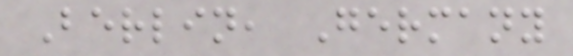Berlin, Germany
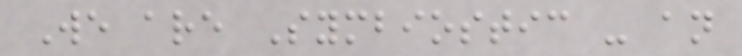We are Symbiostic - an
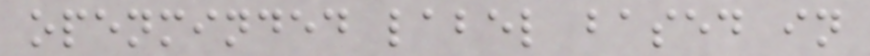openminded label based in
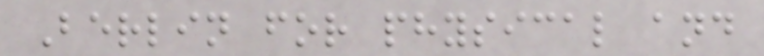Berlin for physical and
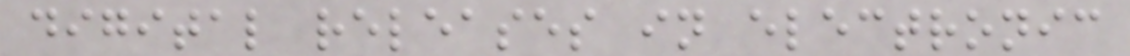digital releases in electronic
